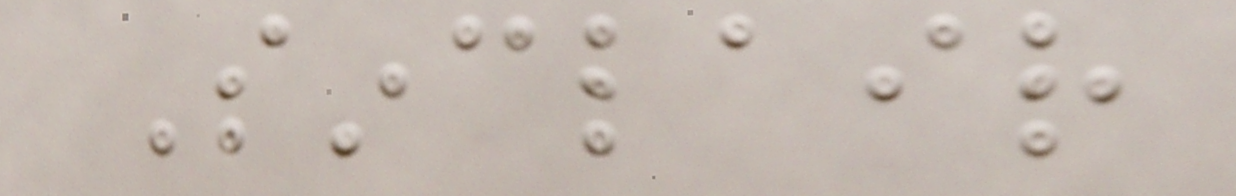Sinclair
